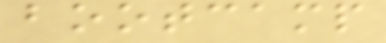bootcamp
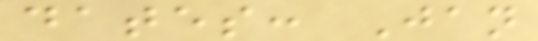dates: Jan
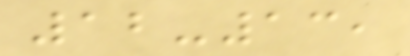12-13,
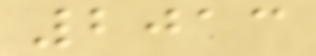2013
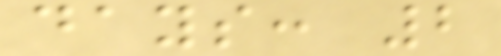days: 2
